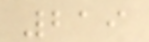219
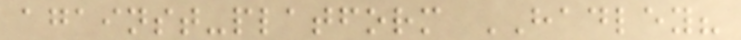against-platform HADLEY?
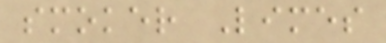smoker Limes
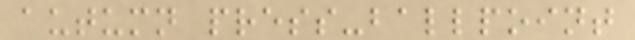autumn press-ballpoint
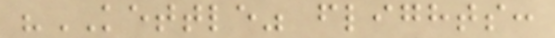"KETTLE" flights:
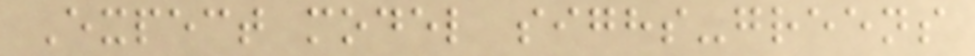Expect model sighs-greens
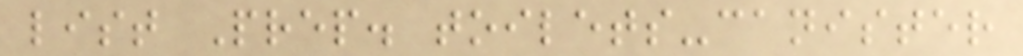list Prep. toilets-canister
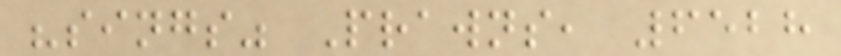"sings" Prawns, 6528
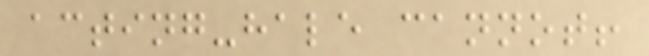acting-hale cannot!
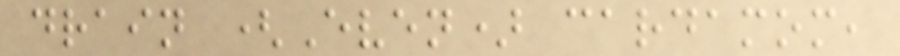drain (Even) cardamom,
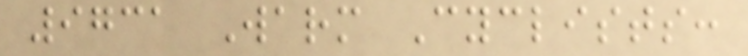9731 Warm Cyclists:
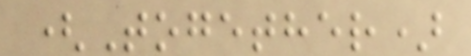(Together)
